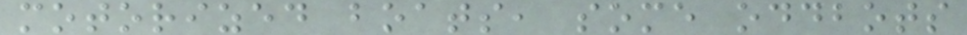motorized boats, some oddbots
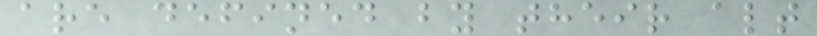are defined by their alt
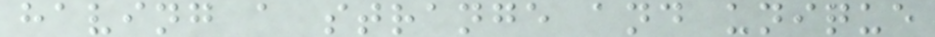having a strange and unique
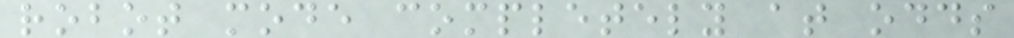robot mode completely at odds
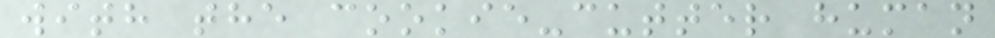with the cookie-cutter human
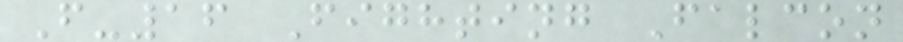F-16 Fighting Falcon
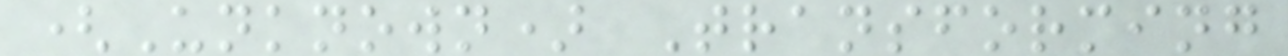(Unknown) Transforming
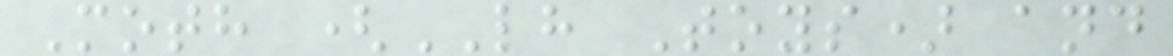Moth (LH Toys) and
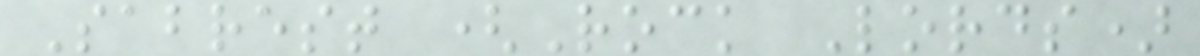Sabrest (Rock Lords)
